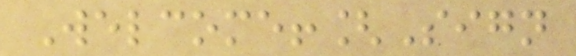Welcome![Sign
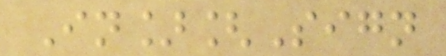In][Sign
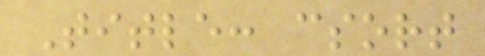Title: csort
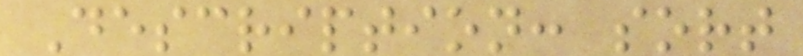Description: sort
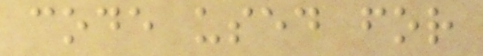code used for
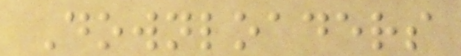Downloaders
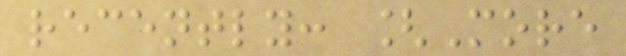recently: [More
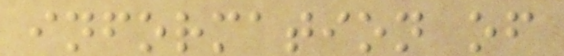information of
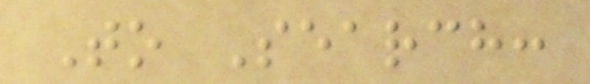To Search:
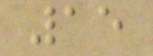15
